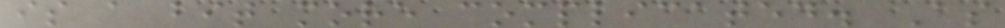is a bit more complicated. As
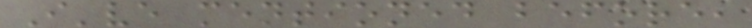I've mentioned before,
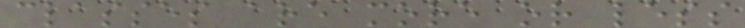classes are more or less
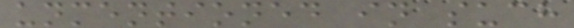unmentioned in such
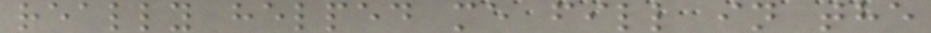really helped me fill in the
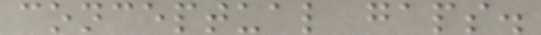conceptual gaps.
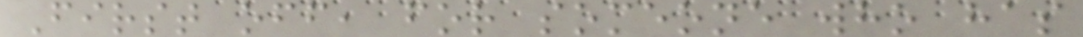First off, for someone who has
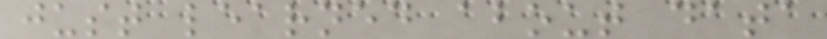just learned about data
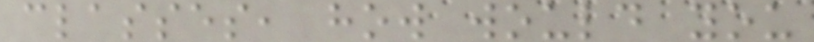classes, how would you
